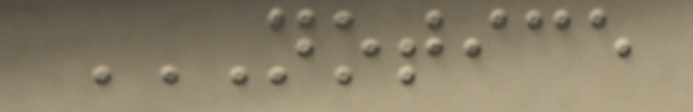NOTICE
